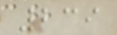239
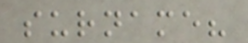surname?
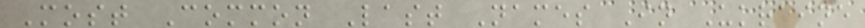Most Common Last Names In Ukraine
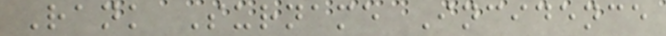Rank Surname Incidence
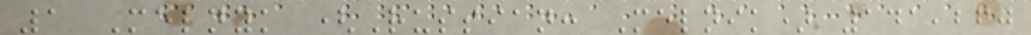1 Melnyk (Russian: Melnik) 141,260
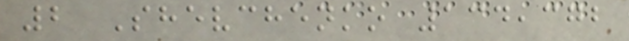2 Shevchenko 134,372
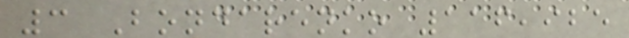3 Bondarenko 116,925
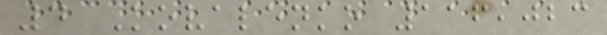4 Kovalenko 116,023
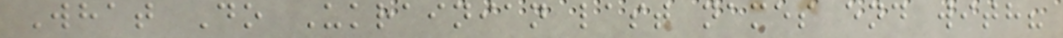What Do Ukrainian last names end with?
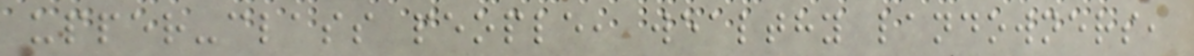upper-class people, wealthy landowners,
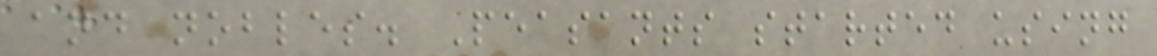and nobles. Peasants started using
